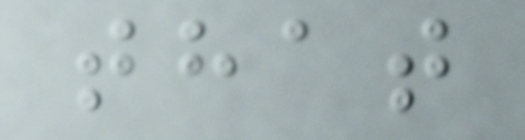that
